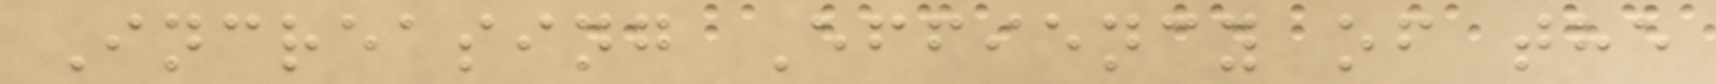Increasing Effiency of the
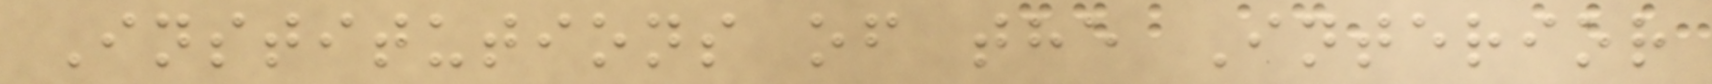Institutions of the Interior
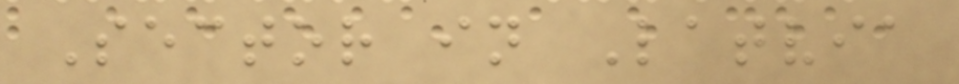Sector in Latvia
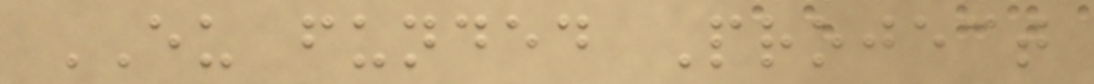EU funded Project
